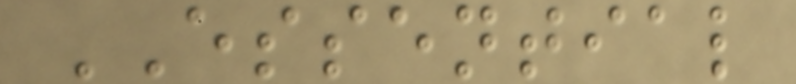ESSENTIAL
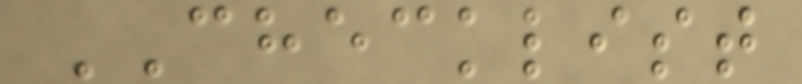CHECKLIST
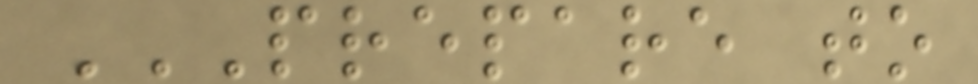PREPARE TO
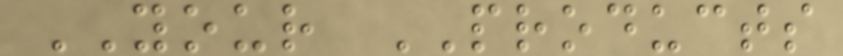YOUR PRODUCTS
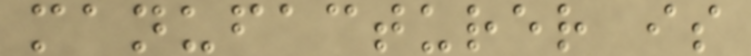manufacturer is
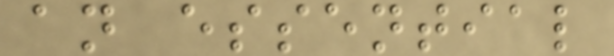an essential
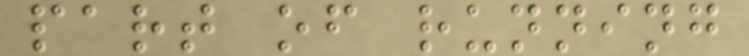part of running
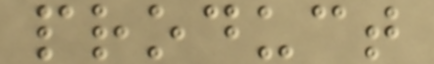product
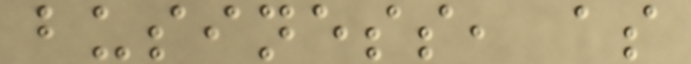business, as
